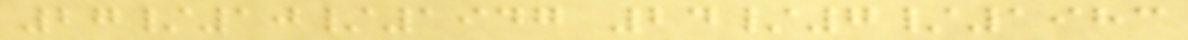27/10/1947 24/7/1983
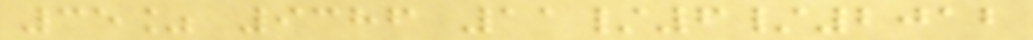35% 9386 11/6/2012
